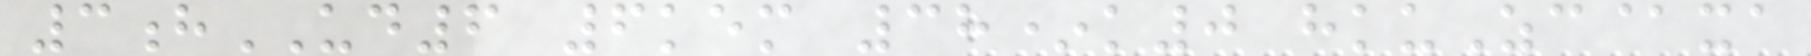3hUD6 6kem 38*k0 hkuZc@xa
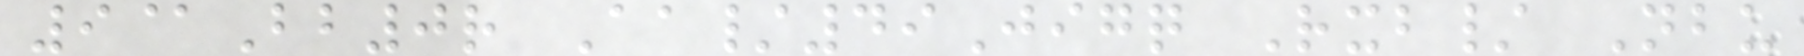9@Bb0r Aa/49Jigq Rxb/ Nbu
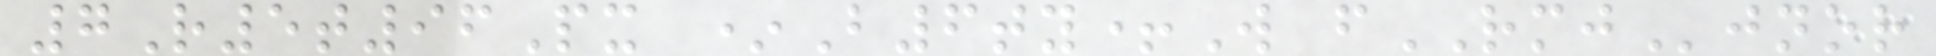7R5t96Px *B6ty+W fRMJjnor
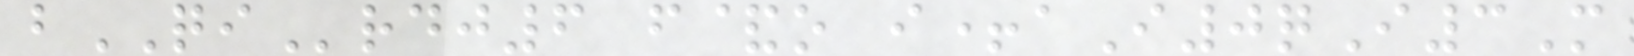bQIrdj6 f&o i+aI0qI3M
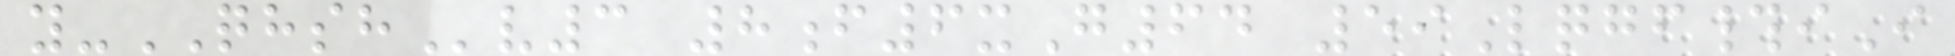y-QHSHv3 8f6xG64 59Lqgf#iI
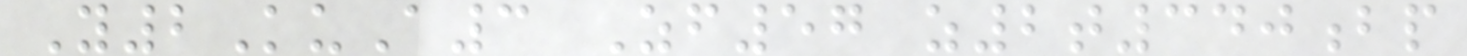Y2KuA3 Zf57 z2t340bp
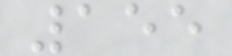155
